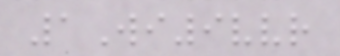1Wi9vvr
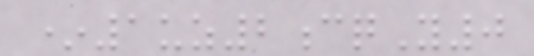*1uz2cqY0
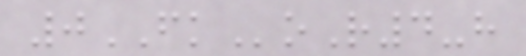0FKoR4-h
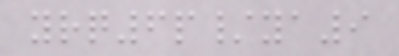yrq6p/ya9
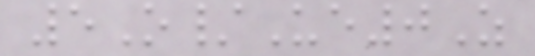5O/Ue0Z
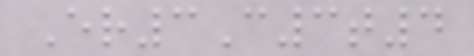Er3C3t4
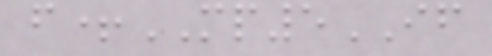f+MP5IF
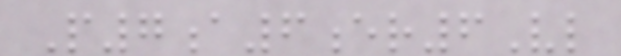P7a6er6Vl
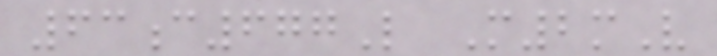63c677L M2mV
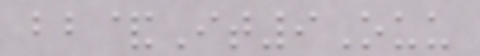bb&It9Ouu
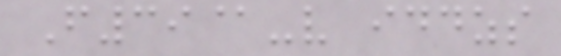F39@-v iddzs
